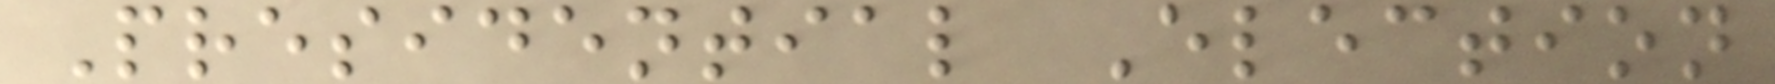Presidential Election
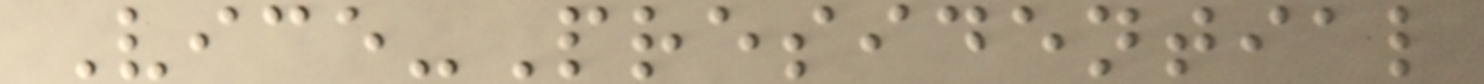Vice-Presidential
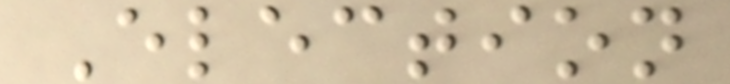Election
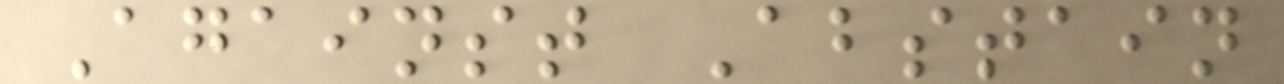Against Abstain
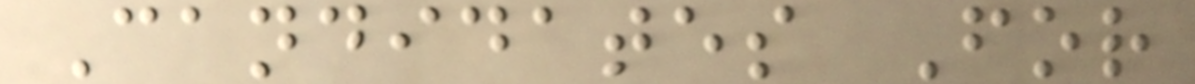Candidates For
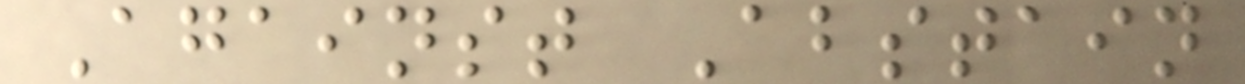Against Abstain
